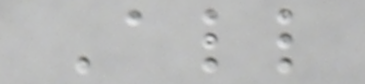All
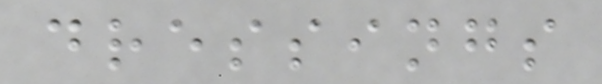dressings
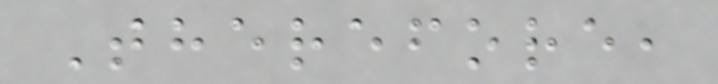Therefore,
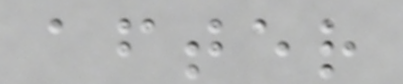after
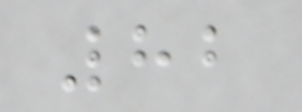82
